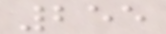255
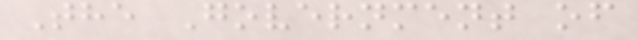The Government of
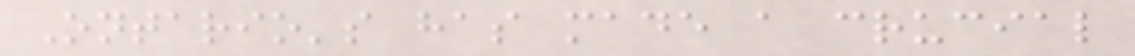Ontario's has made a crucial
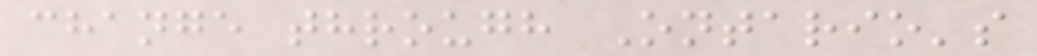change through Ontario's
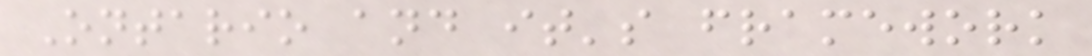Ontario and it's framework
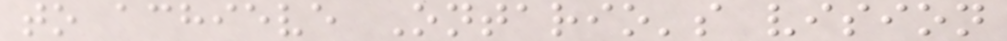to achieve Ontario's vision
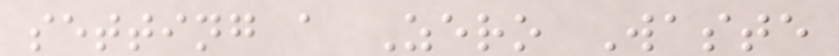setting a Zero Waste
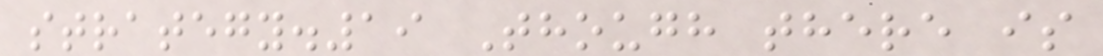strategy.19 Though there is
